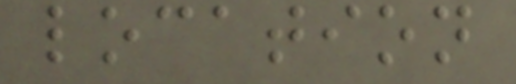location
